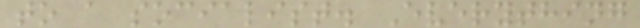to a socialist. Everything
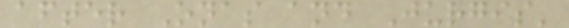after Onas and Jurgis'
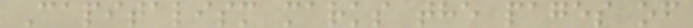Capitalism marks the pages of
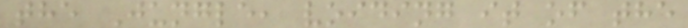the Jungle, voiding it of the
